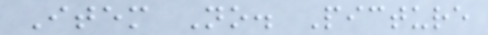Item No. Picture
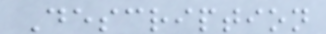Description
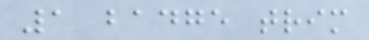1 badge trim
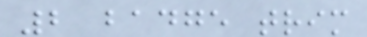2 badge trim
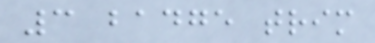3 badge trim
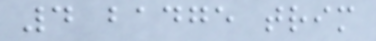4 badge trim
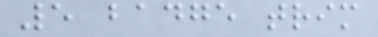5 badge trim
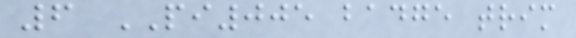6 PI005 badge trim
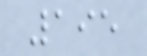195
